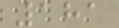181
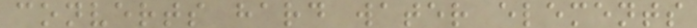converts hard water elements
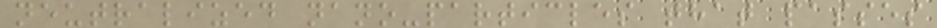neutralized nano-particles that passes
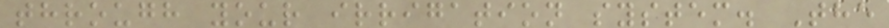through your irrigation system. The
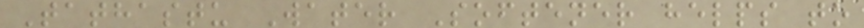Tathastu Water Softener helps to
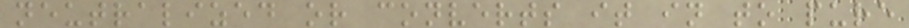neutralized or converts it in to pure
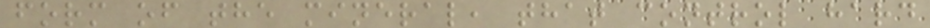form of the mineral, that control hard
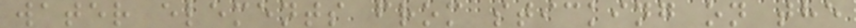water elements from sticking on the
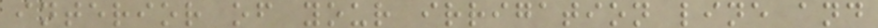interior of your irrigation line and
